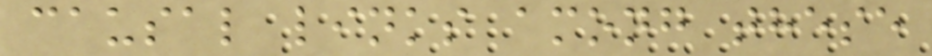causal links among these
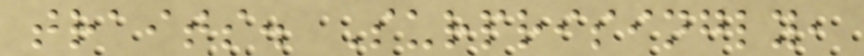traits. Surprisingly,
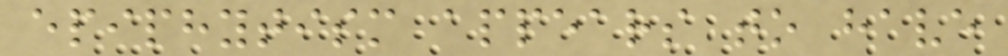epiphytism appears to have
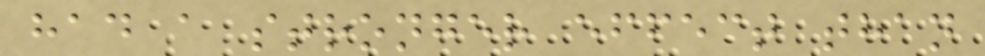had a stronger effect than
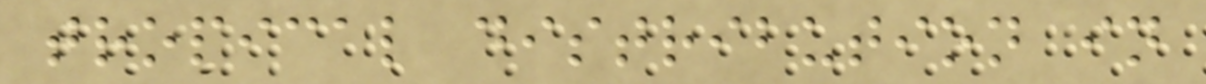tropical distribution in
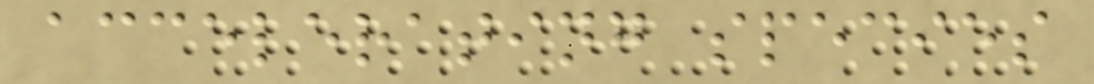accelerating species
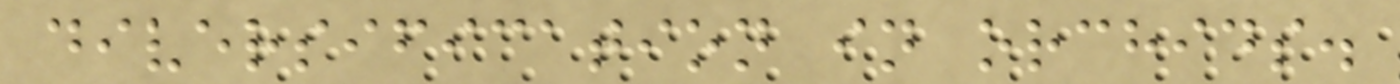diversification in orchids.
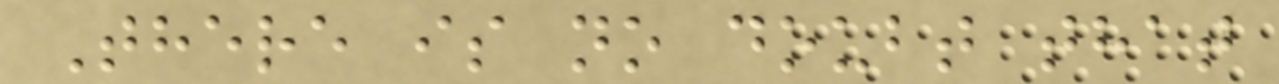There is no doubt that
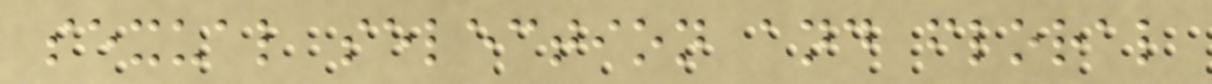sexual selection and floral
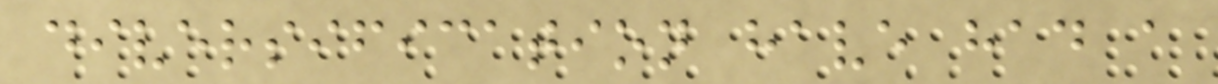diversification have had a
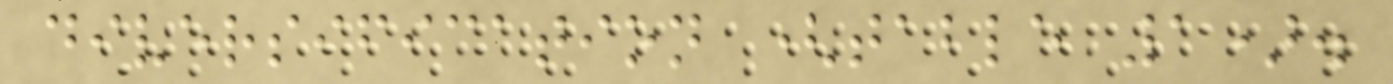diversification (table 1).
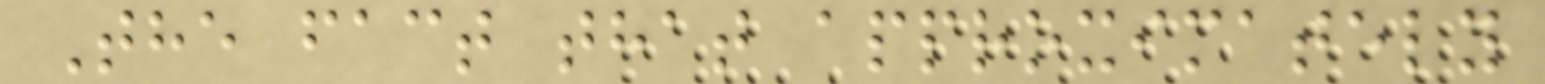The fact that approximately
